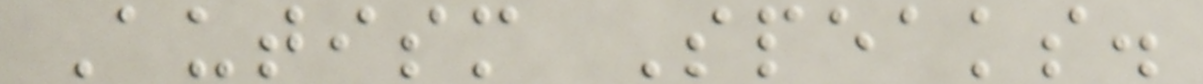Autism Speaks.
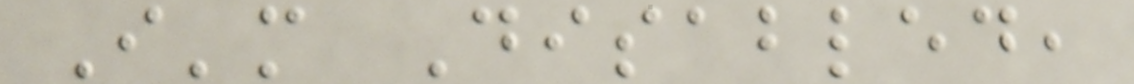I'm Disabled,
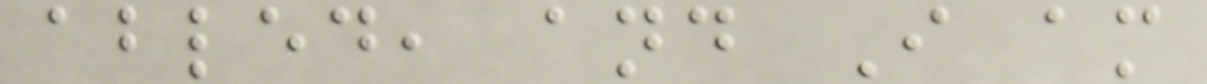abled, and I am
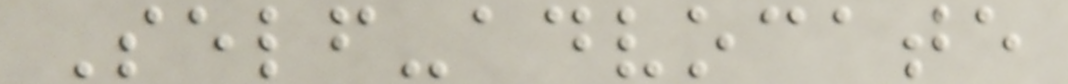Self-advocate
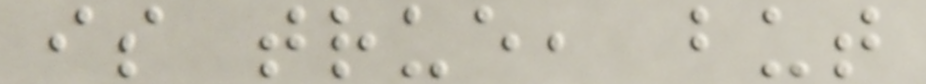is true, but
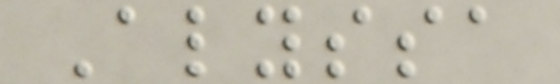Alyssa
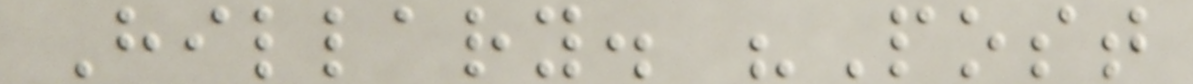Hillary. "Post
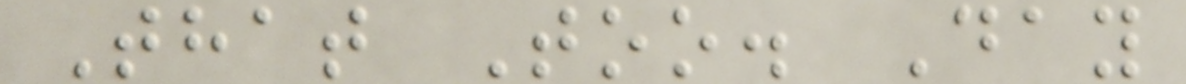That Too. Day
